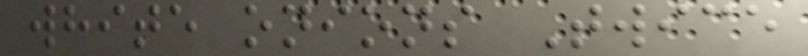white onions Twice
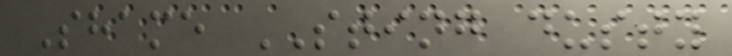Shame STING dusty
